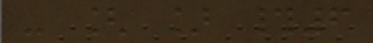- [ ] #6
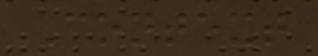Context
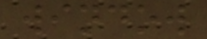window
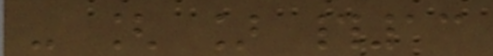- [ ] #13
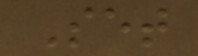Set
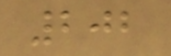202
